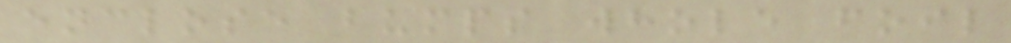enclose bumps whole foil
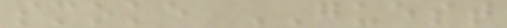smoke GUEST
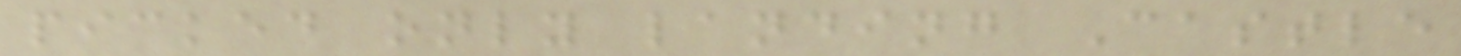picked only landing Castle
